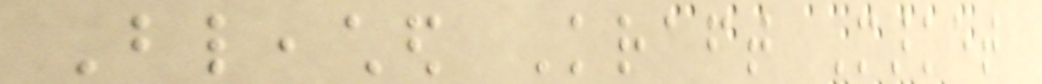Bleached Kraft Market
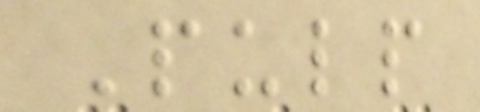Pulp
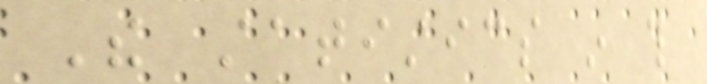The statistics in this
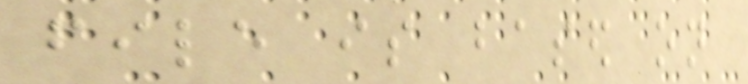file is based on
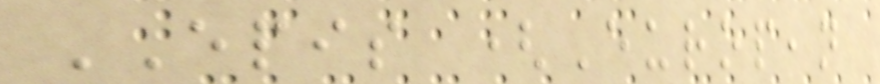EPIS (European
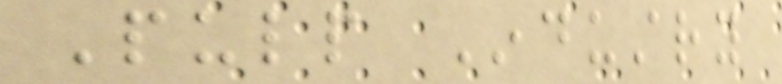Pulp Industry
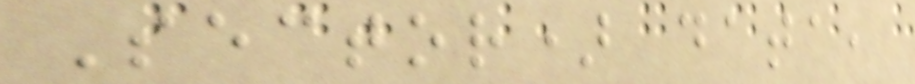Sector) data,
